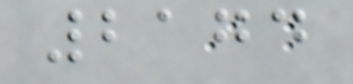2174
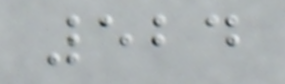524
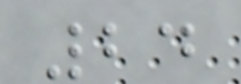24
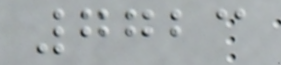7723
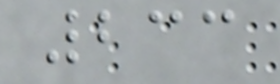233
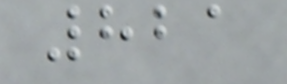821
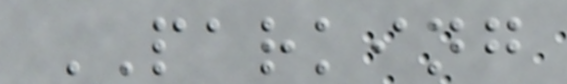PARKING
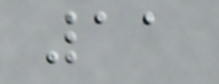11
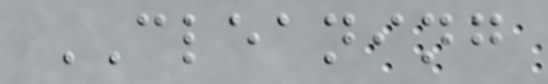CLEANING
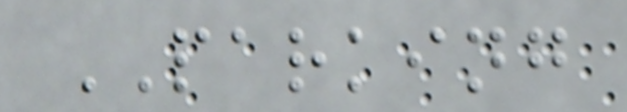PARKING
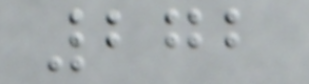272
